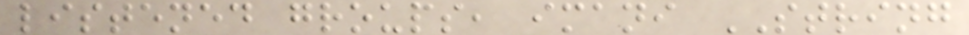listened groups, imani STRING
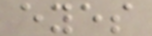eyes
